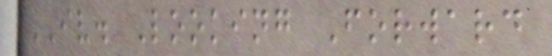IV. Looking Forward
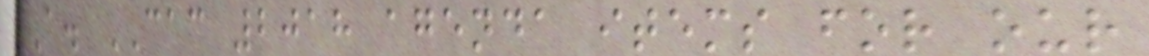A. CAC 2018 agenda items for our
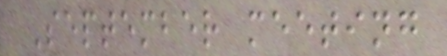September meeting
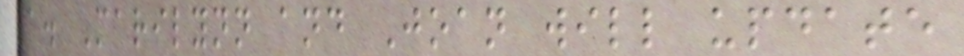a. Marilynn and Joan will update
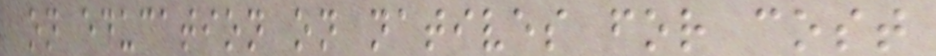on education on natives for cost
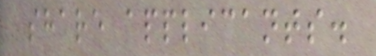share applicants.
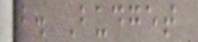b. Budget
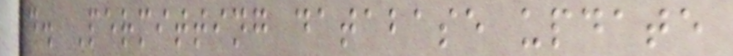d. Permitting database update
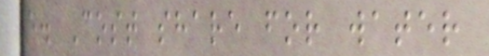e. Cost share for water
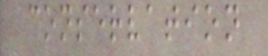conservation
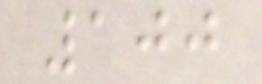100
